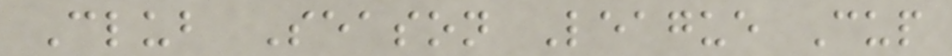Club Season League Cup
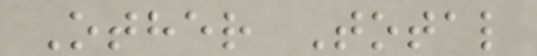Other Total
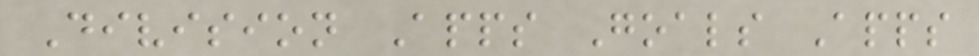Division Apps Goals Apps
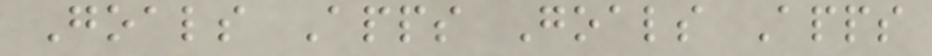Goals Apps Goals Apps
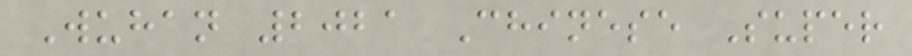Wuhan 2021 Chinese Super
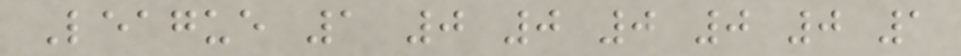League 1 0 0 0 0 0 1
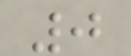0
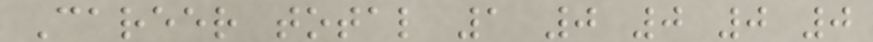Career total 1 0 0 0 0
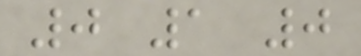0 1 0
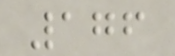176
